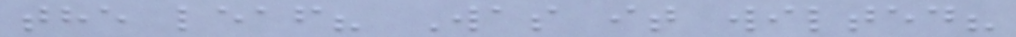the leaf? Was it wilted?
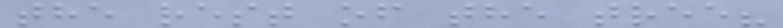the rest of the tree?
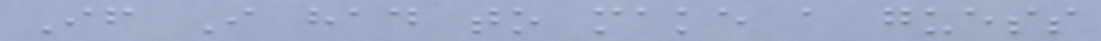If I had to make a guess
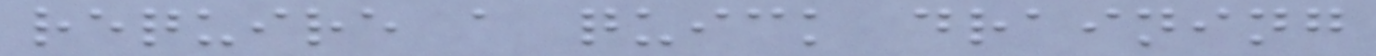require a quick draining
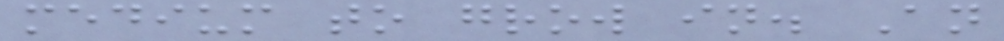medium to grow in. An
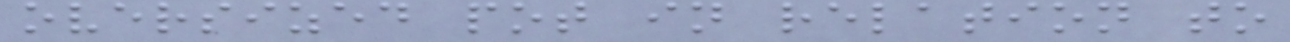oversized pot in relation to
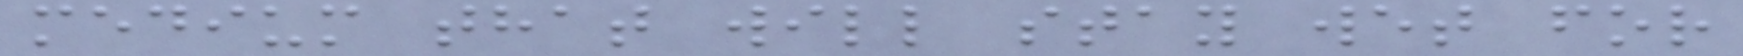medium that will stay wet for
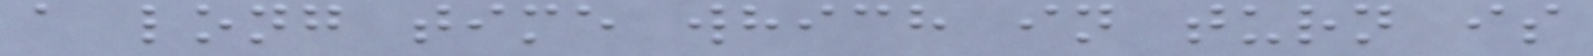a long time which in turn is
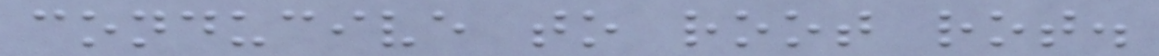conducive to root rot.
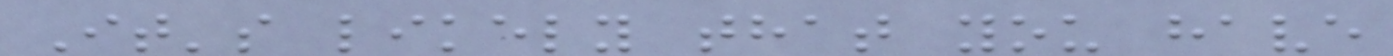It's likely that you have
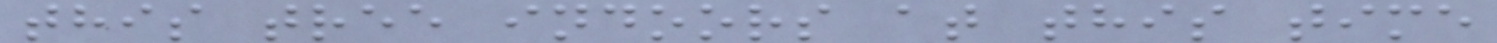this tree indoors at this time
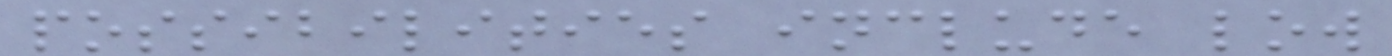possibilities include low
